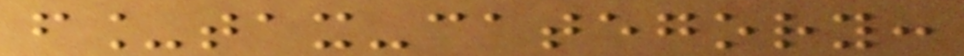f_tax-category:
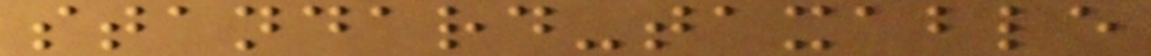standard-taxable
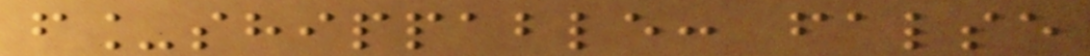f_shippable: false
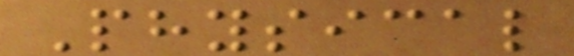Physical
